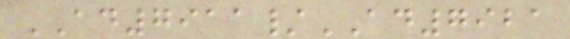AD7911/AD7921
